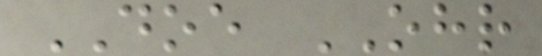DOE OHR
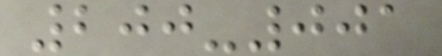200-001
